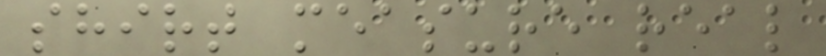shirt measure real
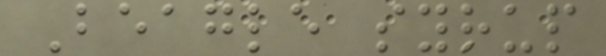Beagle syrup
